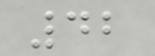42
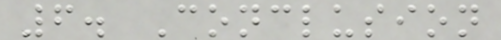6. Conclusion
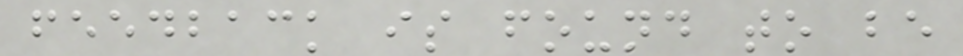feedback is found to be
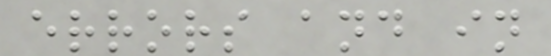errors and in
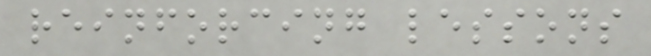reinforcing lessons
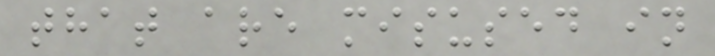that are misused in
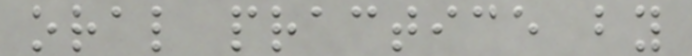oral practice by
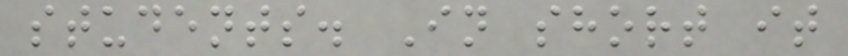students. In short it
